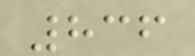836
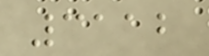3112
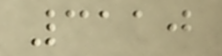3110
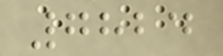7824
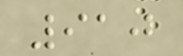910
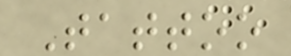Tattoo
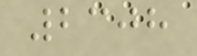2308
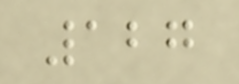127
